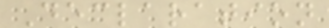Declaration
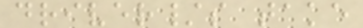driver/s take
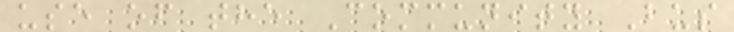use of the Community Bus
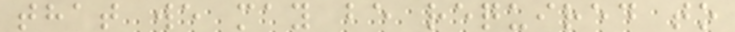that we may be required to
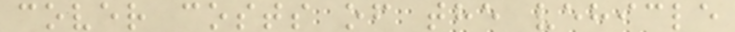cover costs of the vehicle
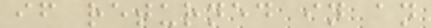if returned in an
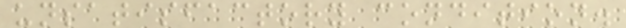unsatisfactory condition.
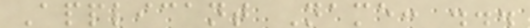Applicant Name: ...
